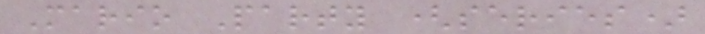Mario Party (series)
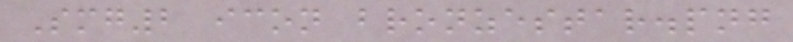Smg2 icon bronzestar.png
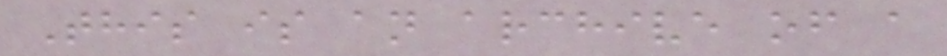This is an archive of a
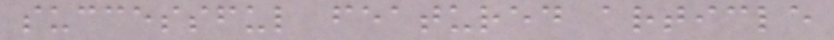successful featured article
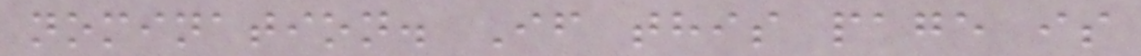nomination. If this page is
